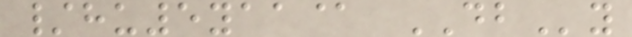/hu5yaa@ DBy
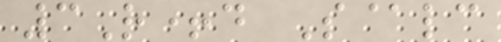3R+d S@lc
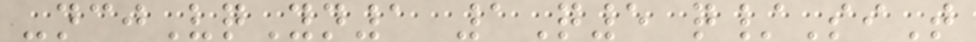-ncjVqYn1 1Q5 q/SiT
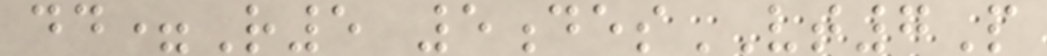dd=R5 5desVT7P
